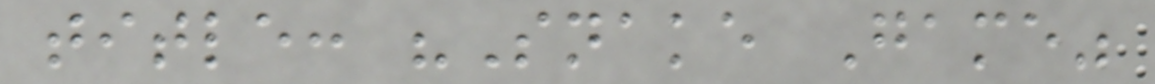title: "Snake Game"
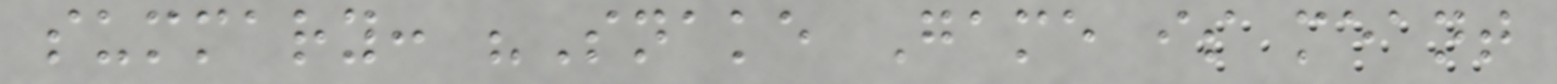summary: "Snake Game is meant
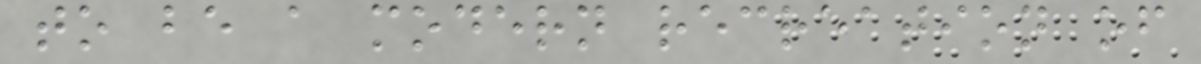to be a modern recreation of
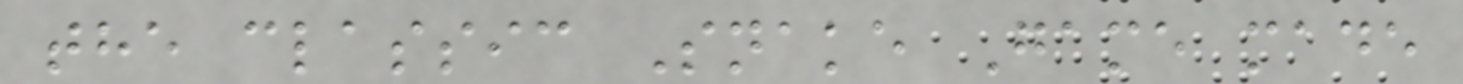the classic Snake Game made
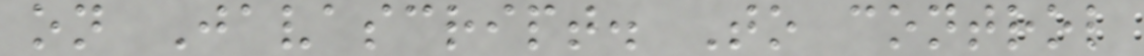on Javascript. To control
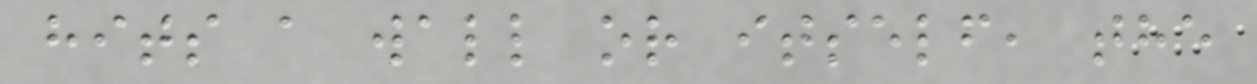hits a wall or itself, the
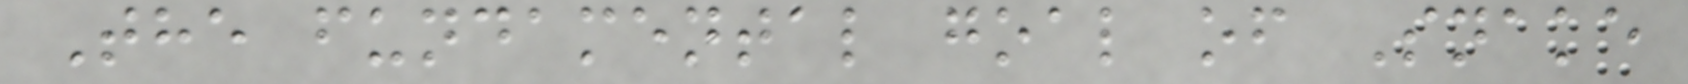The fundamental goal of Snake
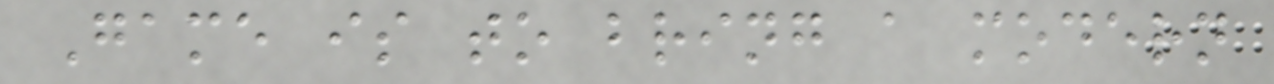Game is to bring a modern
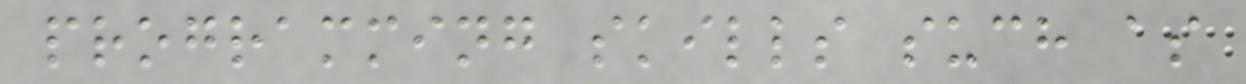programming skills such as
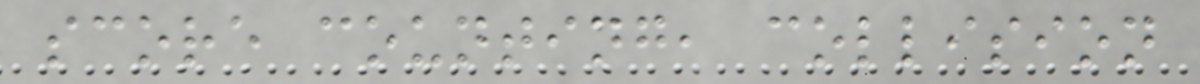score counting, collision
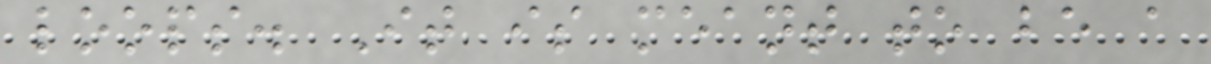loops. It is meant to be a
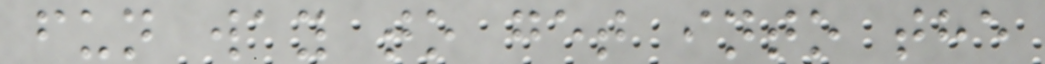fun way to get into the
